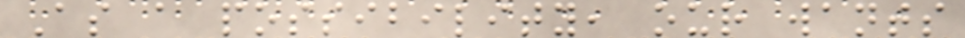As a possibility, our wants
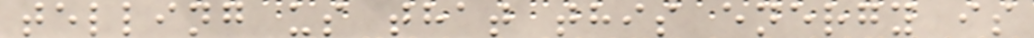telling us that this energy is
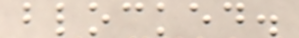blocked.
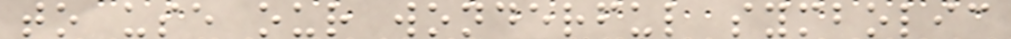to use our wonderful symbolic
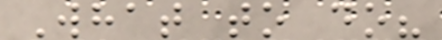What to do?
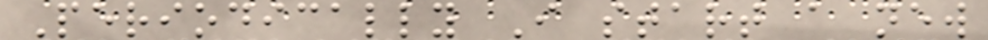Periodically I start a new
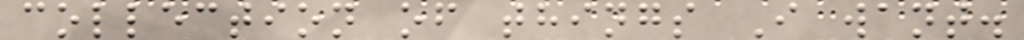collection of things I want.
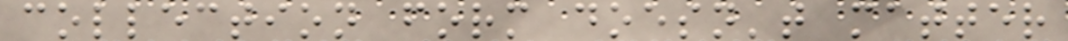collection form doesn't matter
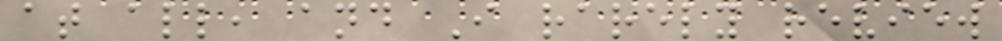at all, and I rarely review
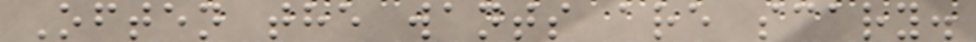Often the wants are scary.
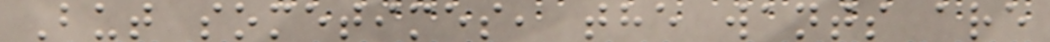But sometimes, the wants are
